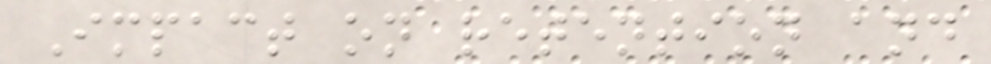Impact on retention and
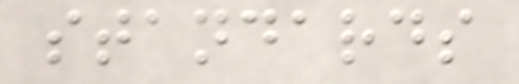standards
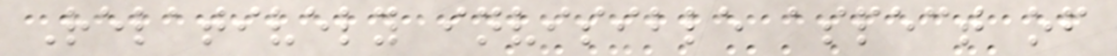Relatively invisible aspect of
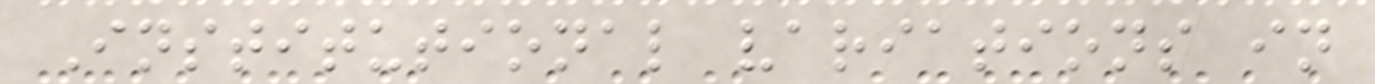Institutional variations in
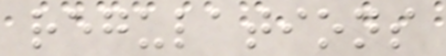regulations
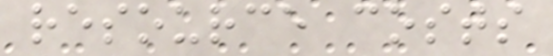resource costs
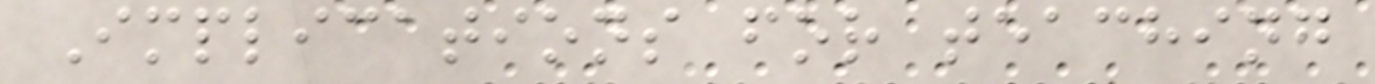Implications for teaching
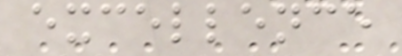excellence
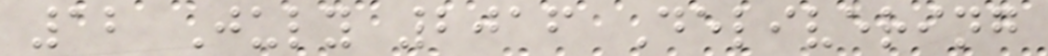12 July 2016 Delivering
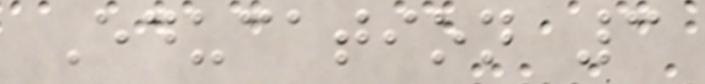Education 3
